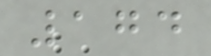174
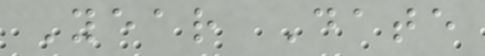Year Date
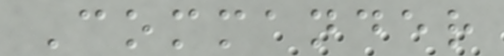Commander
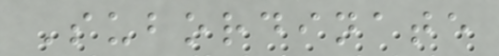Subordinate
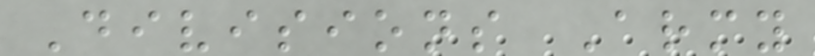Divisions Army
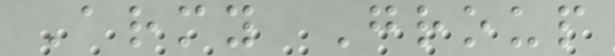Army Group
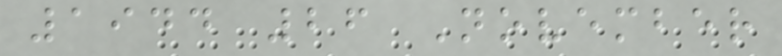1944 26 November
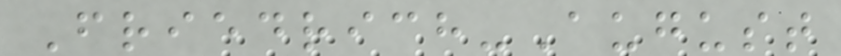Friedrich-August
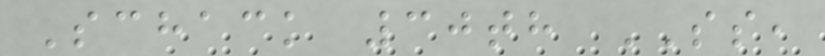Schack 30th SS,
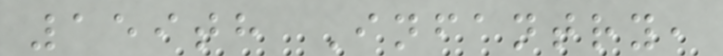159th Infantry,
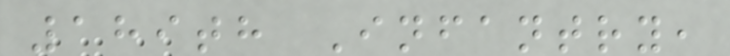189th Infantry,
